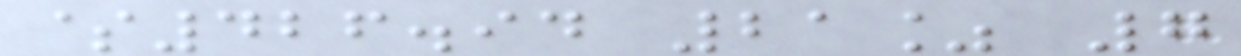$426.94 21% 7
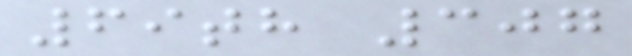69th 307
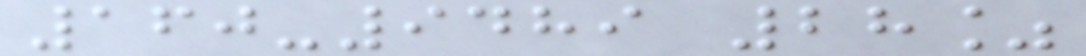160-9489 28%
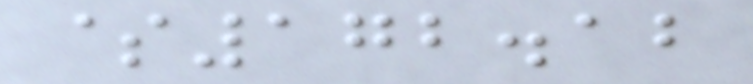$172.12
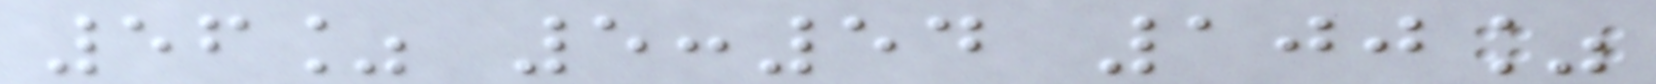56% 5:54 100%
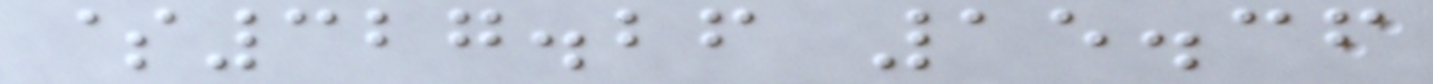$327.26 15.36
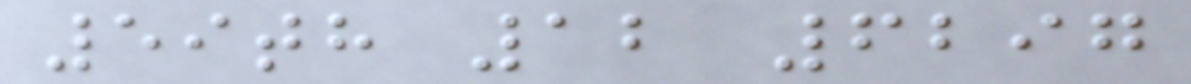59th 12 6297
